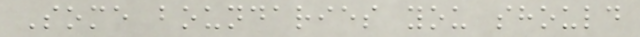Some boundaries you should
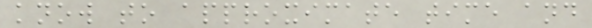know to approximate time and
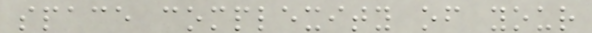space complexity of your
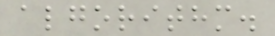algorithm.
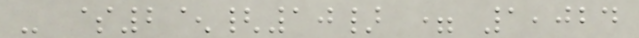- $2^{10} = 1,024
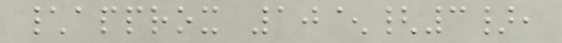\approx 10^{3},
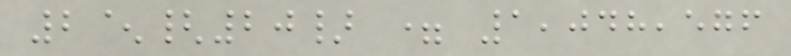2^{20} = 1,048,576
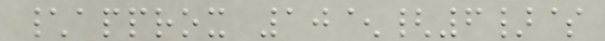\approx 10^{6}$
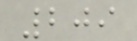209
